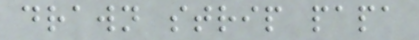drawn strip papa
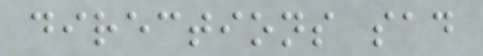directions sad
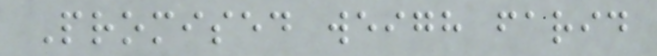Promised weigh farid
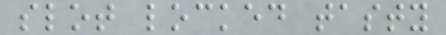slot locked tasty
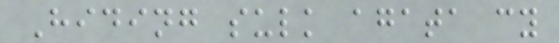Hiding sulk agata cy
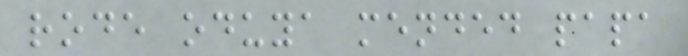rode oduya mended papa
